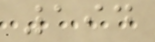194
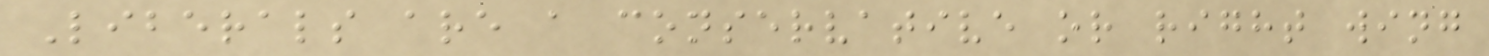Liberals are a conservative or right wing
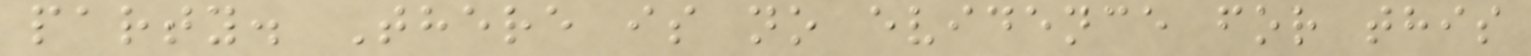party. There is no evidence for this
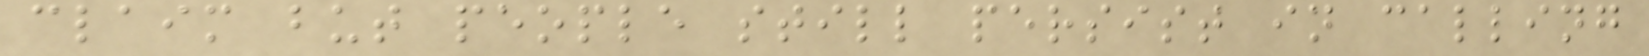claim but people still persist in calling
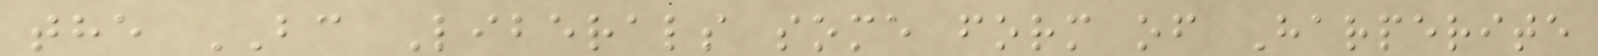the BC Liberals some form of Harperite
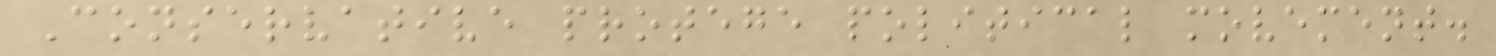Conservative protege political movement.
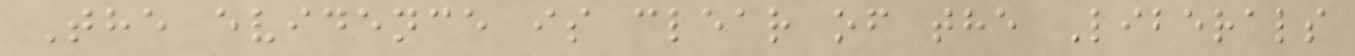The evidence is clear of the Liberals
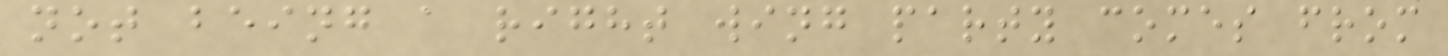not being a right wing party comes from
